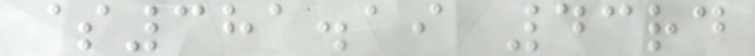$381.19 43rd
